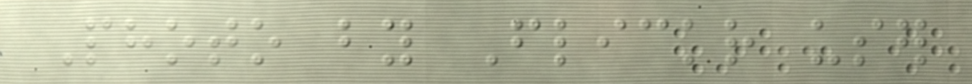Photo by Flickr user
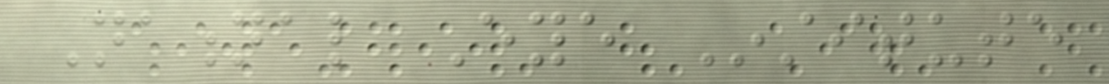National Eye Institute
